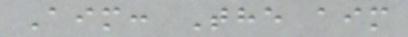Aim: The aim
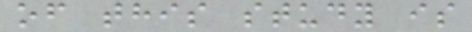of this study is
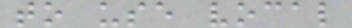to use vocal
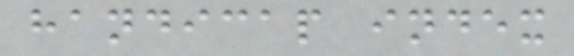handicap index
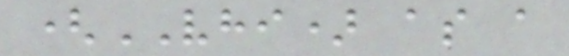(VHI) as a
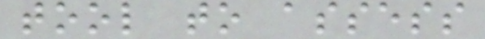tool to assess
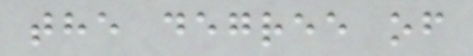the degree of
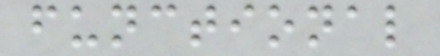functional
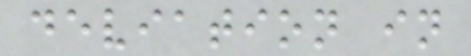deviation in
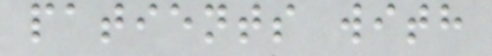patients with
